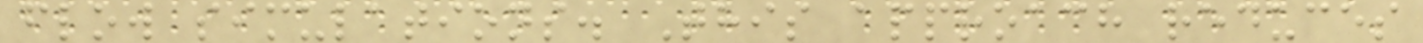flow simulations. This approach reduces
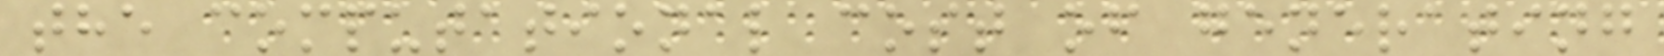the computational cost of generating
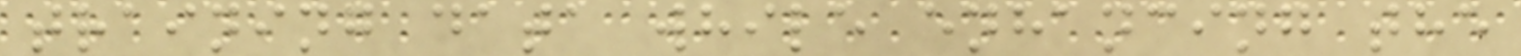training data while enhancing the
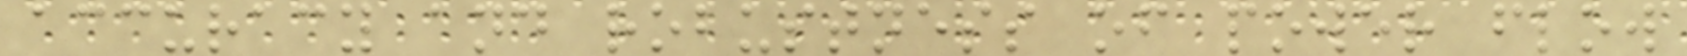accuracy and robustness of power flow
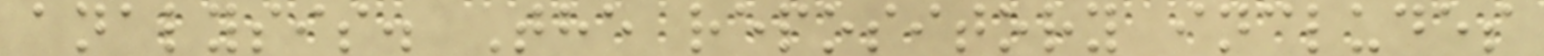analysis. The repository includes
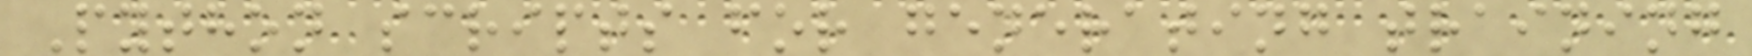Python scripts for generating training
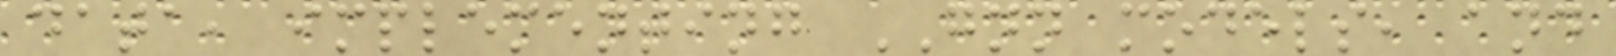data, implementing GNN models, and
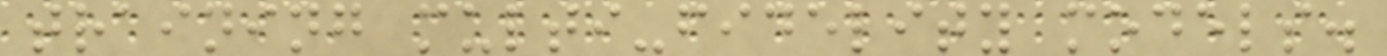training multi-fidelity models.
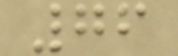76
